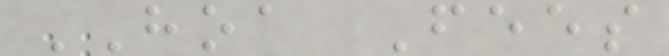HOA Fees
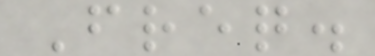Freq.
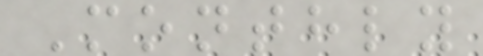Monthly
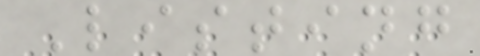Listing
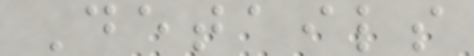Details
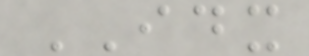IDX
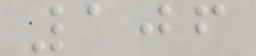106
